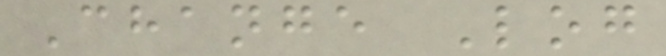Change Log
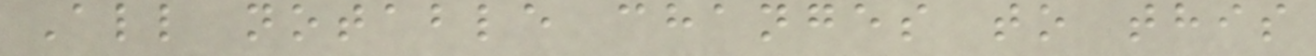All notable changes to this
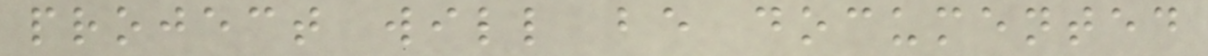project will be documented
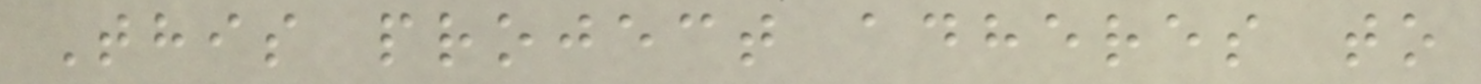This project adheres to
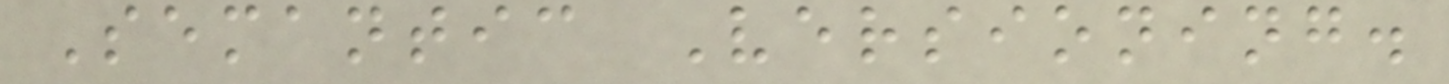Semantic Versioning.
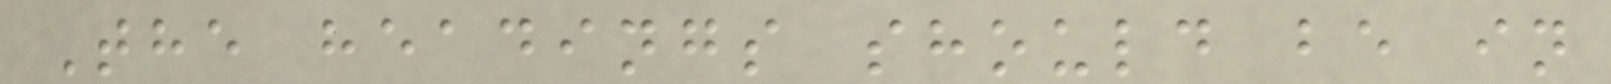The headings should be in
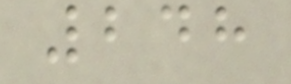248
